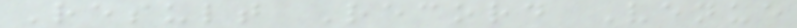Result Record Venue
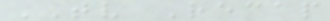TV Recap
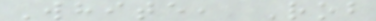White, Rob
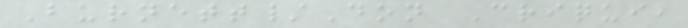Burnett/Don Criqui,
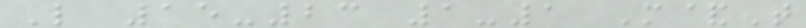L 15-23 1-1 M&T
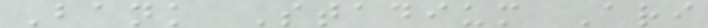Bank Stadium Ari
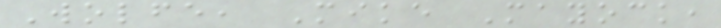Wolfe, Mike Mayock,
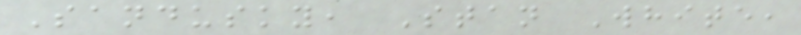Sandusky, Stan White,
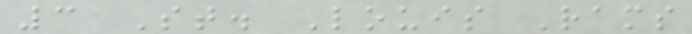3 St. Louis Rams
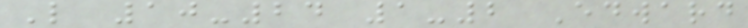L 10-24 1-2 Edward
